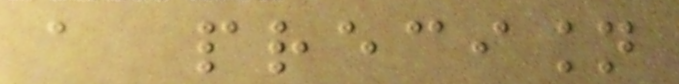a precision
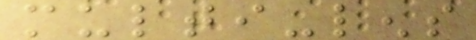multi-lens
